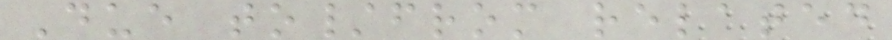Due to/from related
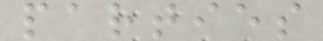parties
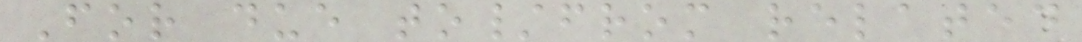For due to/from related
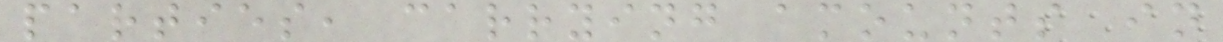parties, carrying amounts in
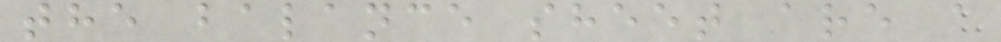the balance sheet are a
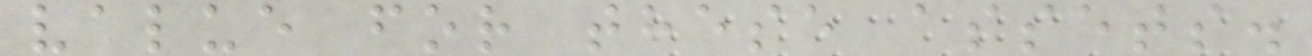value for these assets.
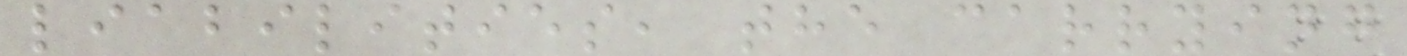liabilities, the carrying
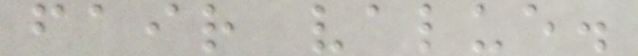fair value.
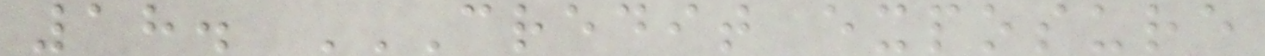18. CREDIT EXPOSURE
